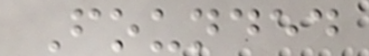Founded
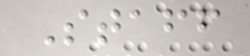Staff
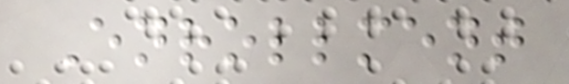Enrollment
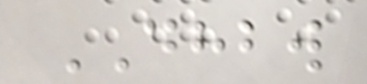DHBW
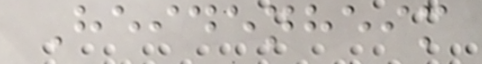Heidenheim
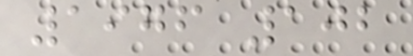1976 102
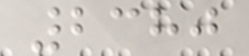2380
